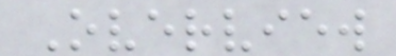Overview
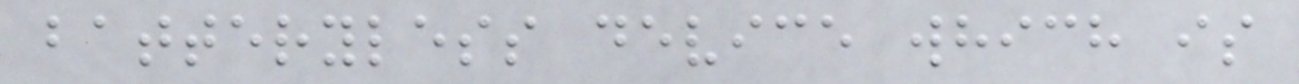batteryless device which is
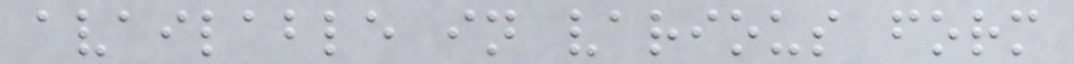available in various form
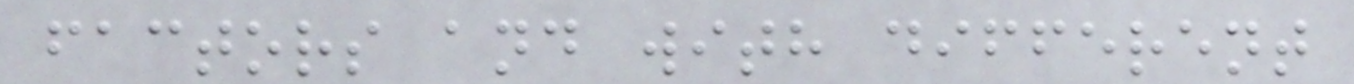factors and with different
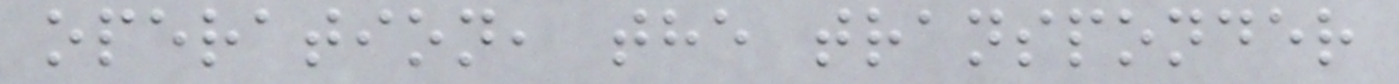operation, the transponder
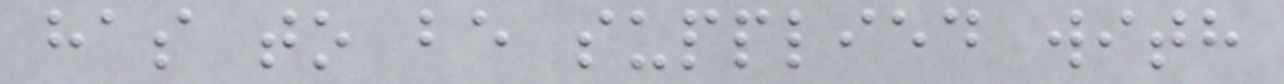has to be supplied with
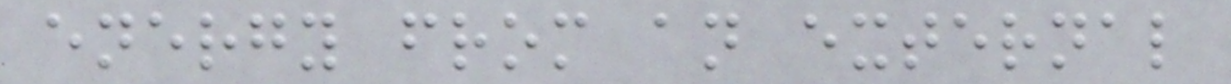energy from an external
